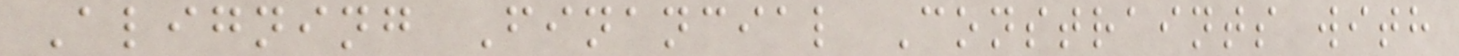Aligning Financial Constraints with
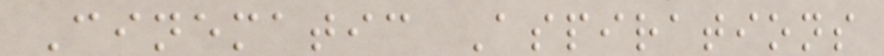Cinematic Aspirations
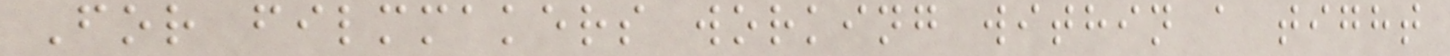For filmmakers working within a tight
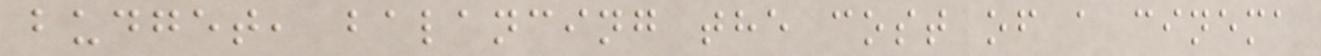budget, balancing the cost of a cinema
